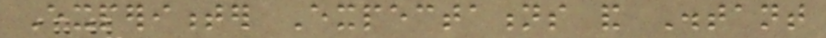Experimenter Expectations and Distant
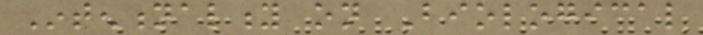Intentionality on Biological
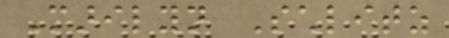Marilyn Schlitz
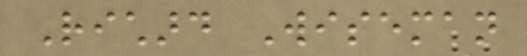Richard Wiseman
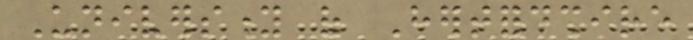University of Hertfordshire
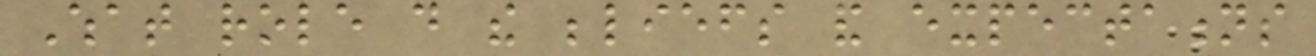What role do the beliefs and expectations
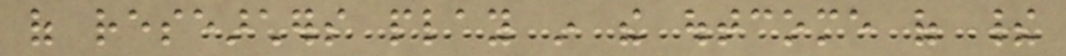of researchers play in the outcome of their
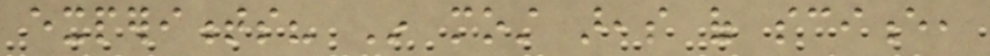experiments? In most areas of science,
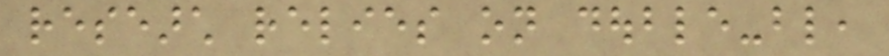research relies on double-blind,
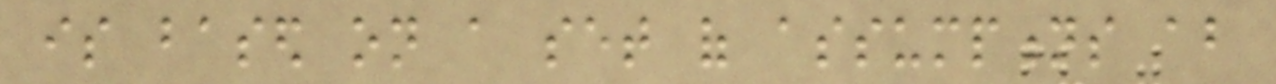is based on a set of assumptions about
